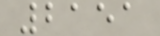2151
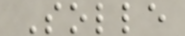Solle
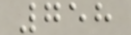758
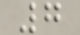7
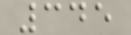345
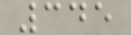345
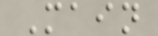Main
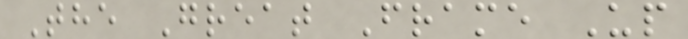The Great Frame Up
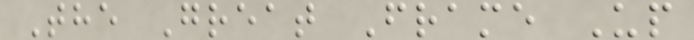The Great Frame Up
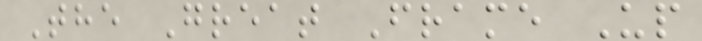The Great Frame Up
